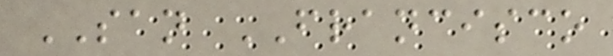SAN FRANCISCO
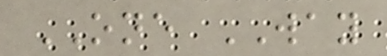ONE WAY
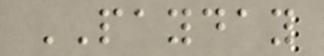PAYDAY
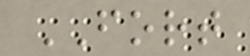FORT
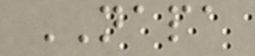NAPA
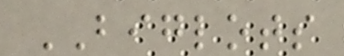BIGLOTS
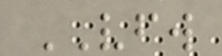VFW
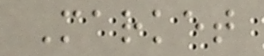Market
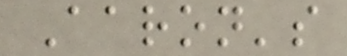Aaron's
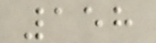158
